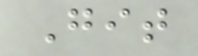Git
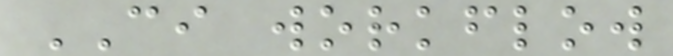CI workflow
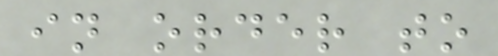in order to
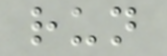run
